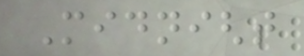Midnight
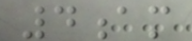4am
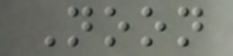Noon
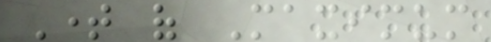Time of Maximum
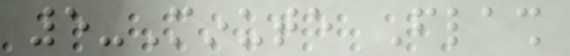5-Minute Flash
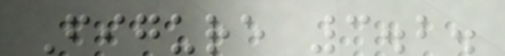Figure 3.2.
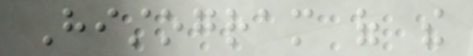Histogram of the
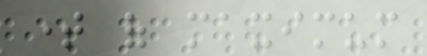time of maximum
